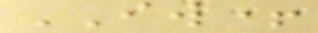IW+
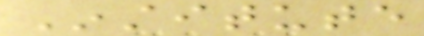Institute
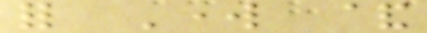for Work &
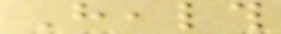Health
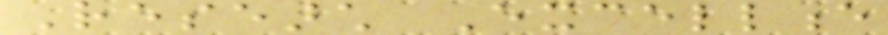Research Excellence
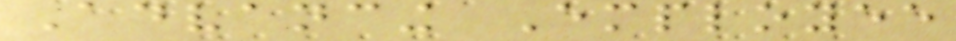Advancing Employee
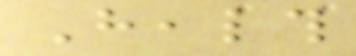Health
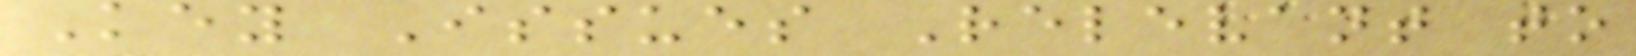Key Issues Relevant to
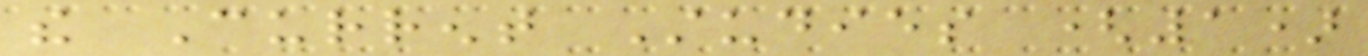the Current Studies (1)
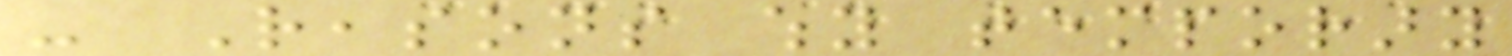- Reasons why temporary
